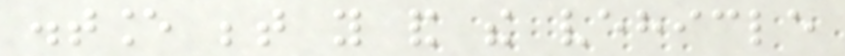distance between you and the vehicle
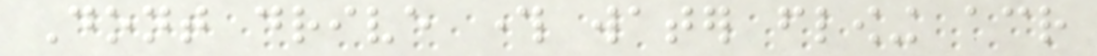Dont drive through water flowing across
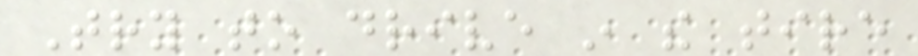Try to drive in the tire
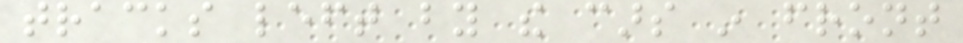tracks left by the cars in front
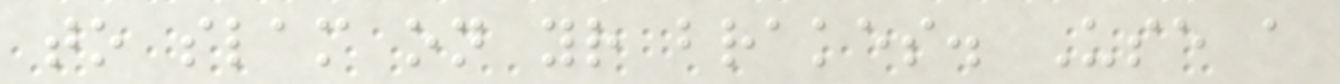to slam on your brakes. Use a
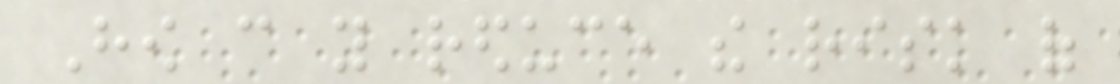How can you reduce the risk of
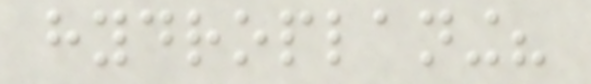hydroplaning?
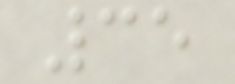35
